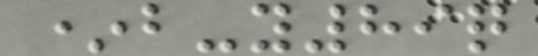*b-y89q
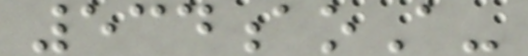534aoA-
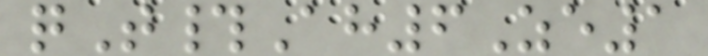qT#Ah6Ze1
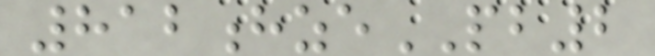812hzePB2
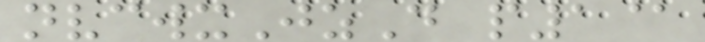nvcwxJzD p1@
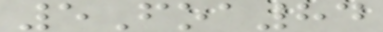5Foa84
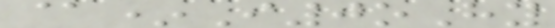@*I0oHy
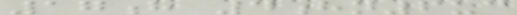17h 4hn6uc
